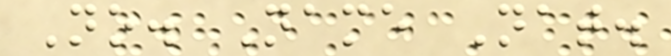No. Name Nat.
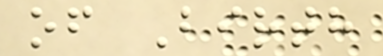of Birth
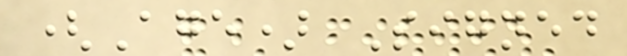(Age) Signed
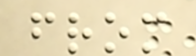from
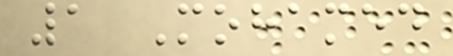1 Mohamed
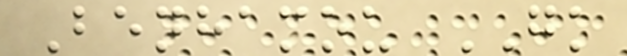Benhamou GK
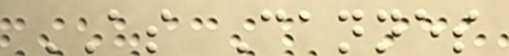AS Cannes
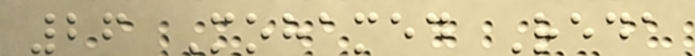26 Mohamed Reda
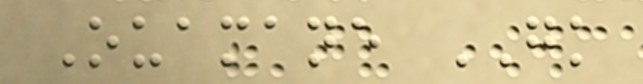Ouamane GK
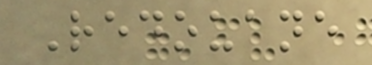Redouane
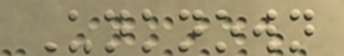Unknown
